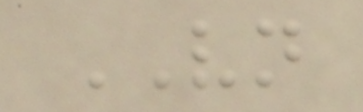VN
